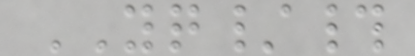YQ/#
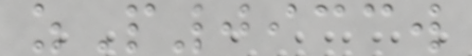zP0933w
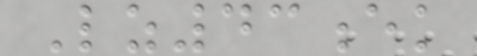Lz43ek
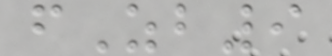fZb9
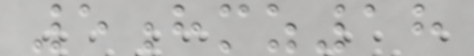5hmz18
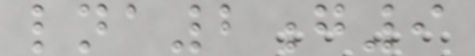lna2g9
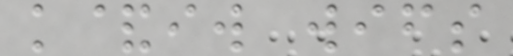k&iw wifs
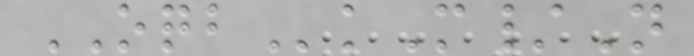OQBkM/N
